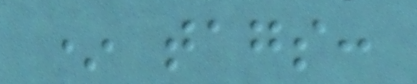* tags:
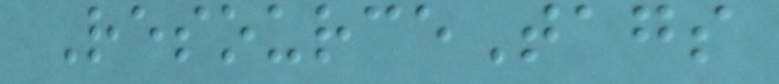ResourceTags
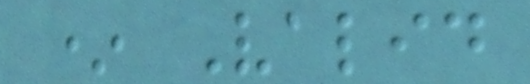* Valid
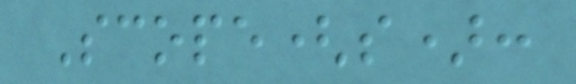Scope(s):
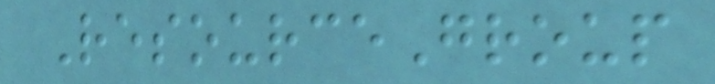ResourceGroup
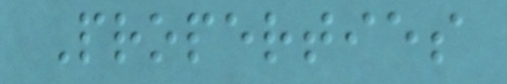Properties
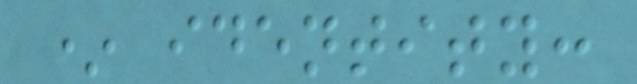* identity:
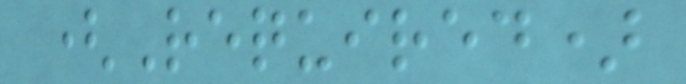(Required)
